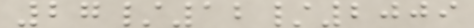27/12/2009
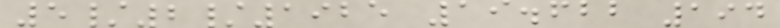5/2/1925 19.622 194
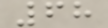68
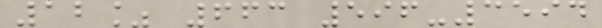12% 663 596-3594
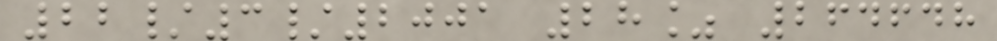22/3/2001 28% 264648
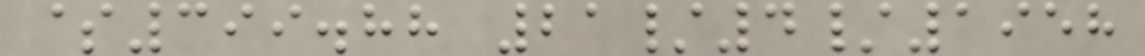$399.88 21/4/1958
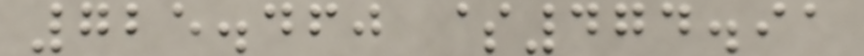725.460 $474.91
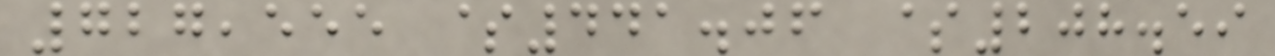727,555 $441.06 $208.59
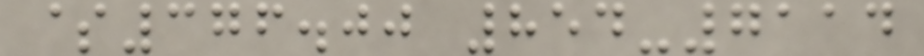$376.00 854-7114
